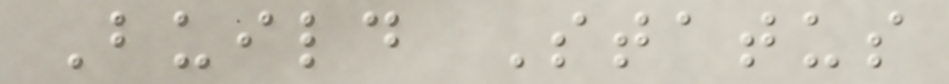Build Status
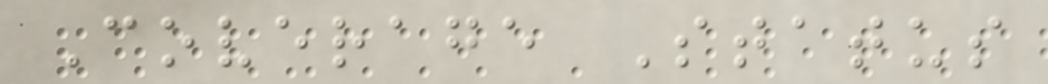Coverage Status
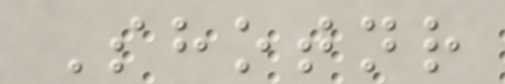Shotnr
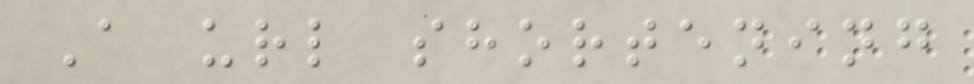A url shortening
